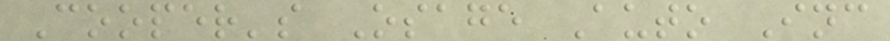Cooper's Osage Auto Inc
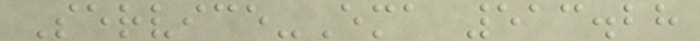Service-Ema 513.28
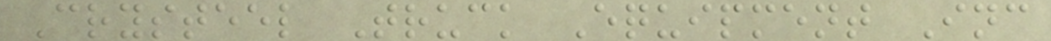Crysteel Truck Equipment Inc
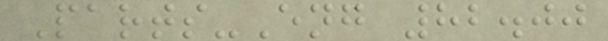Parts-Eng 82.00
